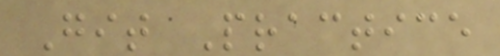Git Practice
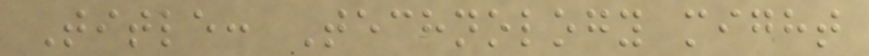Title: Technology might
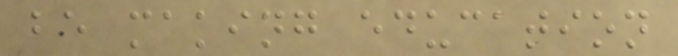be making education
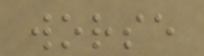worse
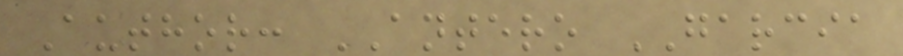Author: ANTERO GARCIA
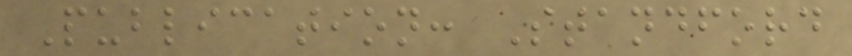Publication: Standford
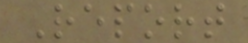Report
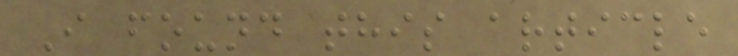I found this article
